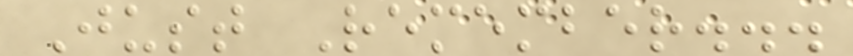Just Remember...
